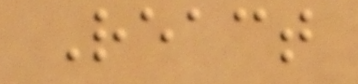React
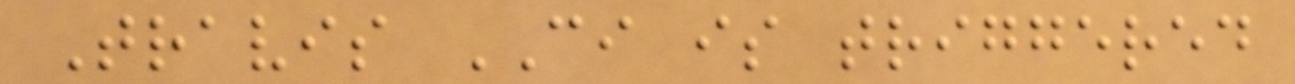Travis CI is triggered
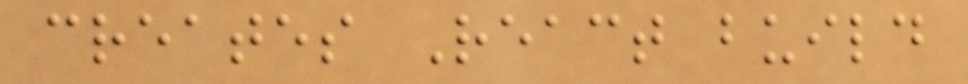creates React build
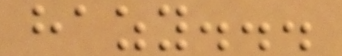hazy...
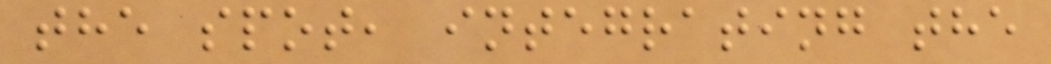the spot, integrating the
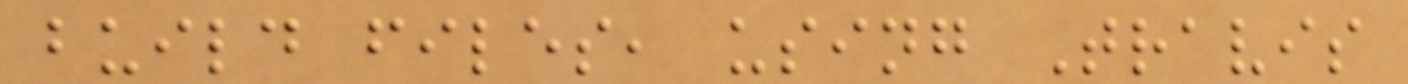build files, using Travis
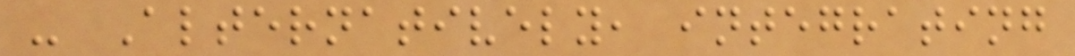- Alternatively, integrating
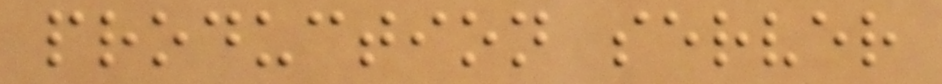production server
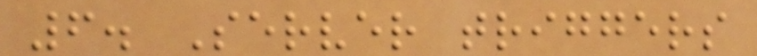6. Server triggers
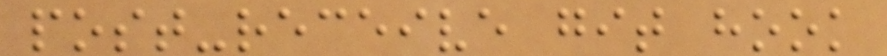post-receive git hook
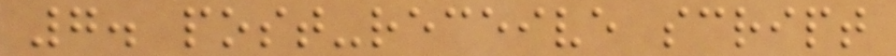7. post-receive script
